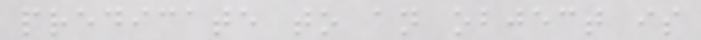predicate to an object is
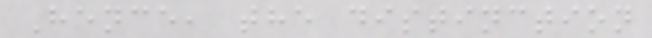Hence, the distinction
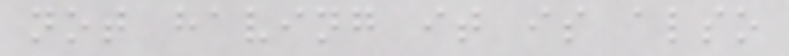not having it is also
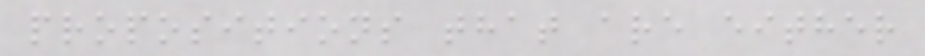propositions that are either
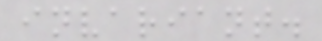invariant.
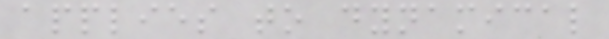applies to dynamical
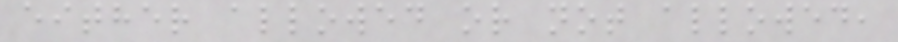either allowed or not allowed,
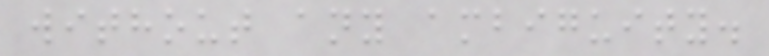without any ambiguity.
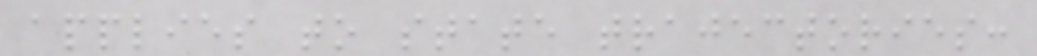applies to state trajectories:
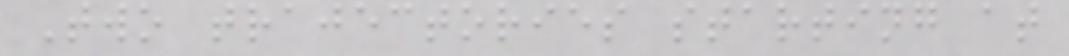Two trajectories starting at
